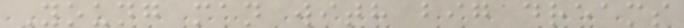Young man with big dreams
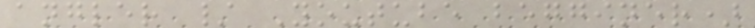angler / Youtube begginer)
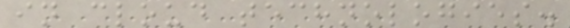in cloud technologies.
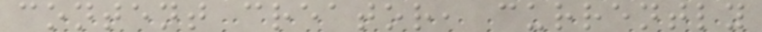content creator, currently
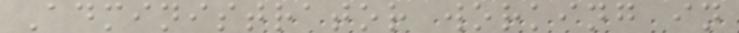Administrator working in
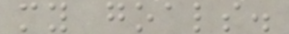my goals.
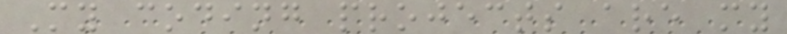My coding projects are my
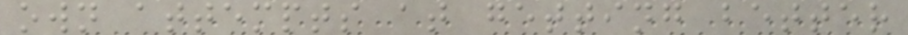own attempts at getting better
